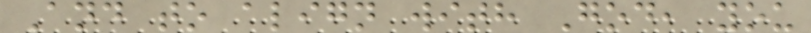And to align with God, you
